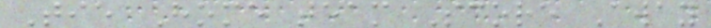Tie Home team Score Away
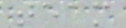team
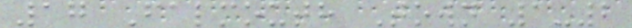17 Falmouth Town 1-2
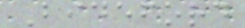Bideford
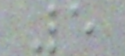5
